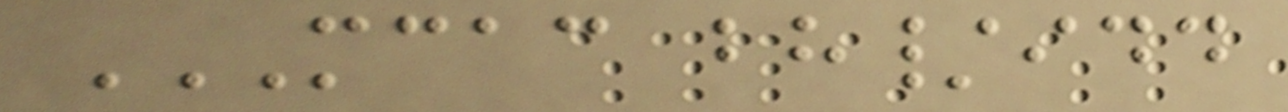MCAC BH/IDD
